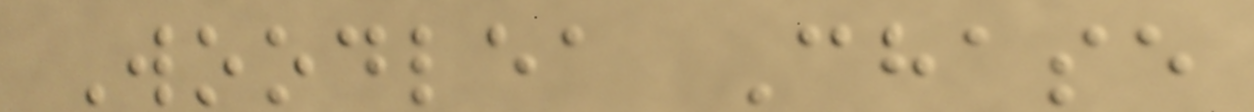Woodlea Chase
